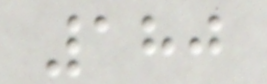180
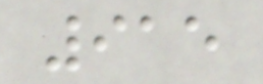915
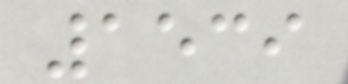1539
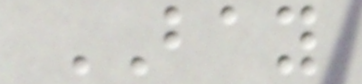BAY
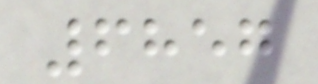6857
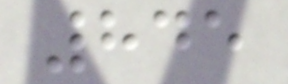845
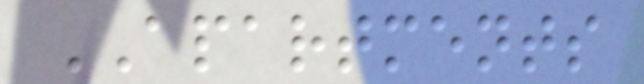APARTMENTS
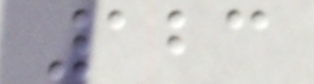123
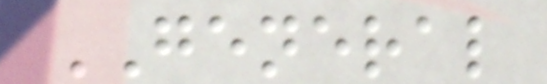GENERAL
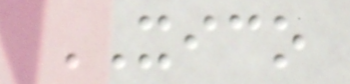XICO
